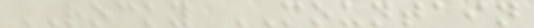ROCKY MOUNTAIN
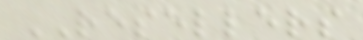RESELLERS
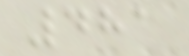481
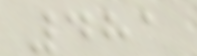481
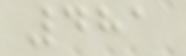481
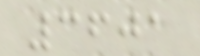3601
